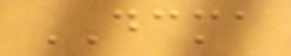DCMA
